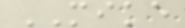MIKE
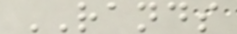RANDS
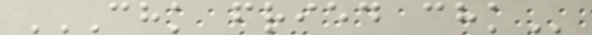CHK FRIED CHK
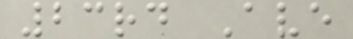23rd Ave
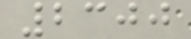2300
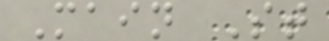Main St
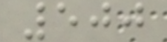500
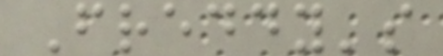Freddy's
